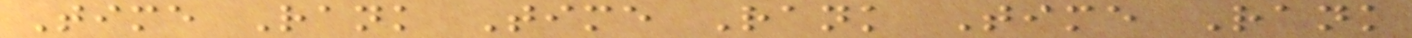Time Rank Time Rank Time Rank
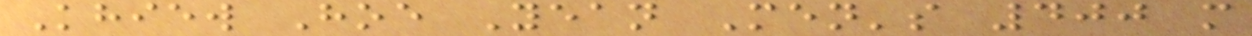Khiew Hoe Yean Men's 400 m
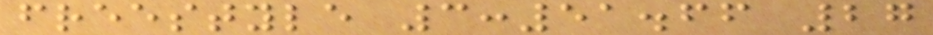freestyle 3:51.66 27
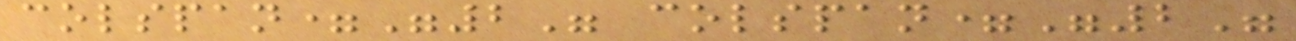colspan="2" colspan="2"
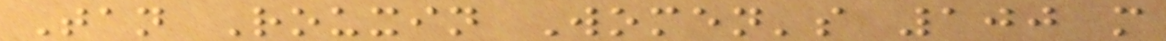Tan Rouxin Women's 100 m
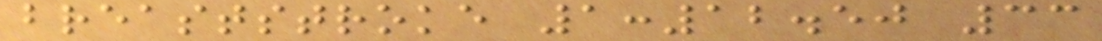breaststroke 1:12.50 33
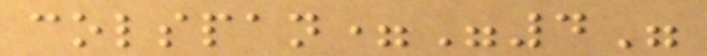colspan="4"
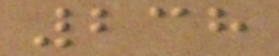238
